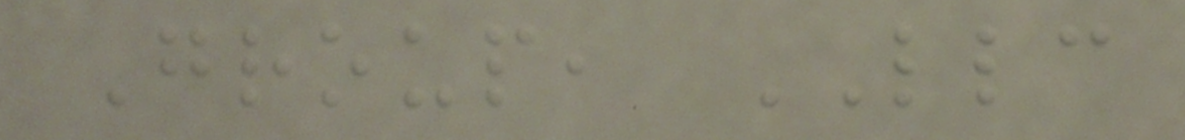Group, LLC
